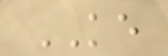KE
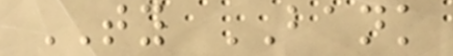TY BANK
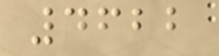4622
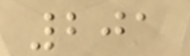201
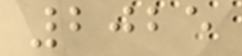2025
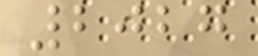2027
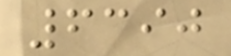6390
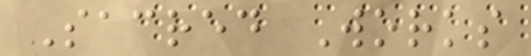Sacred Works
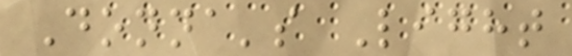Donna's Light
